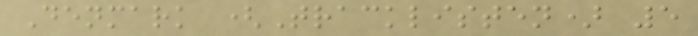Denmark (Tracklisten) 5
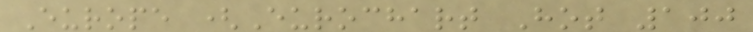Europe (Eurochart Hot 100
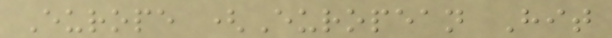Europe (European Hit
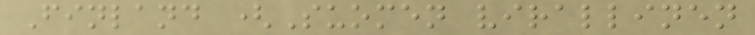Finland (Suomen virallinen
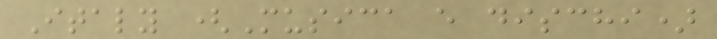Italy (Musica e dischi)
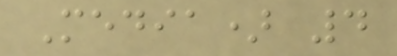Media) 4
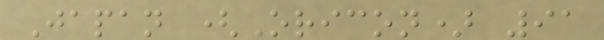Japan (Oricon) 91
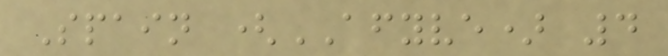Spain (AFYVE) 4
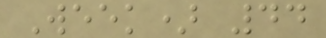Week) 44
